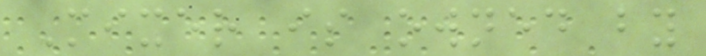Mixer is owned by
